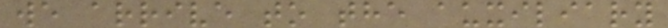we arrive to the auxiliary
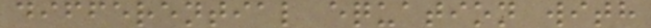differential equation with
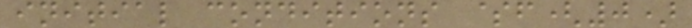initial conditions $f(0)
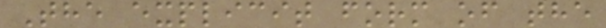The explicit form of the
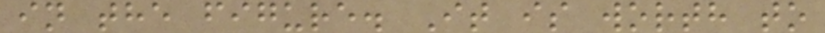in the figure. It is worth to
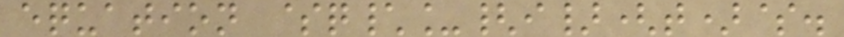equation $q\_{i}(t)$.
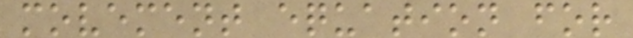movement equation for
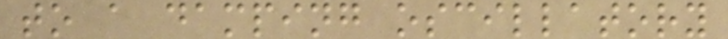to a damping oscillatory
